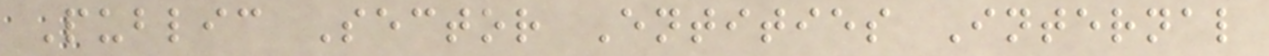Public Sector Entities Internal
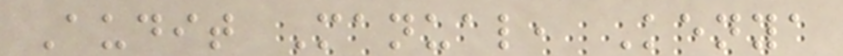Audit Manual, Kenya
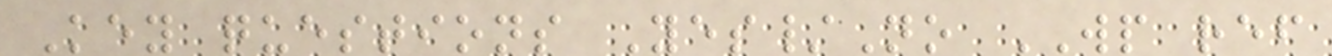Key questions Yes/No WP ref
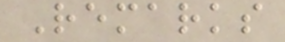Remarks
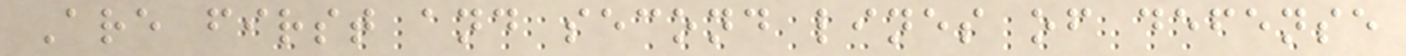Are first and second lines of defense
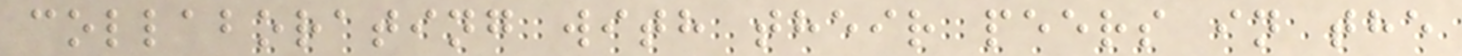collaborating with their peers in the
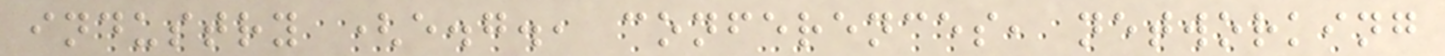industry (e.g., conferences, networking
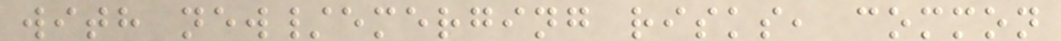with new/emerging risks, common
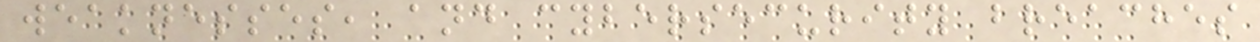weaknesses, and cybersecurity breaches
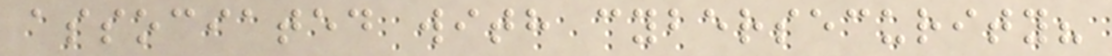associated with cybersecurity?
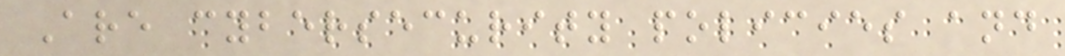Are cybersecurity policies and
